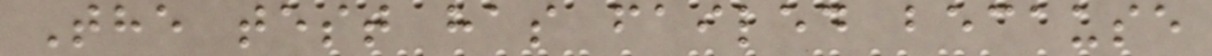The test has failed because
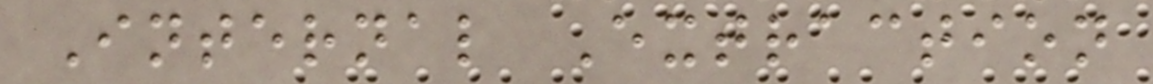Internal Extraction
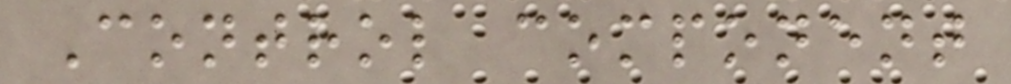Control component
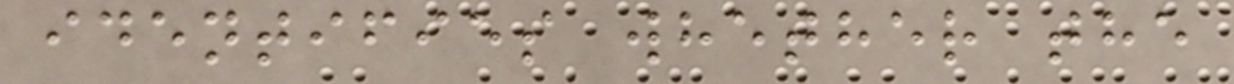identifies whether the
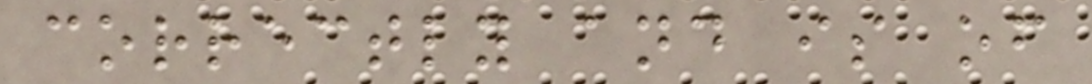correctly and is of
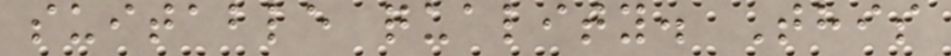suitable quality. This
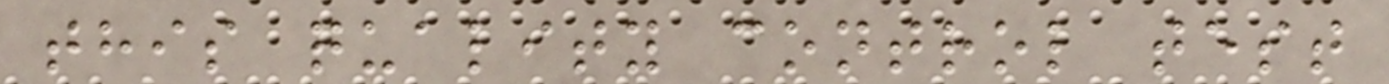this quality control test
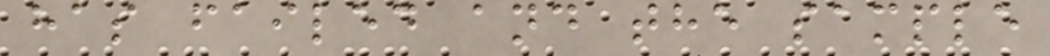has failed and the sample
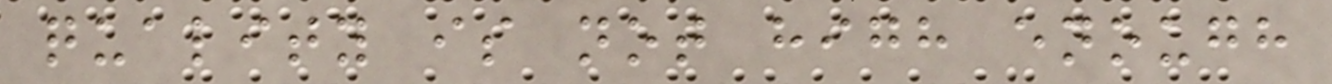quality is not high enough
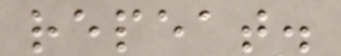repeat.
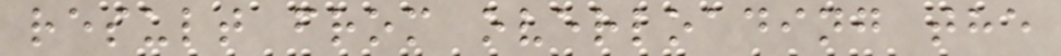result from overloading the
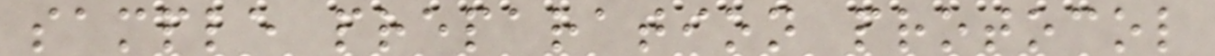sample preparation protocol
